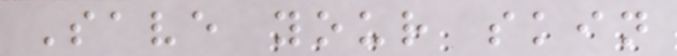Save your skin
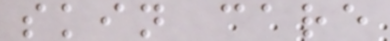skin care
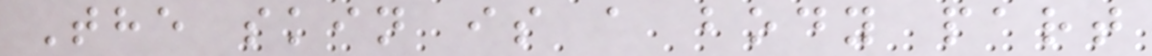The skin is a body part
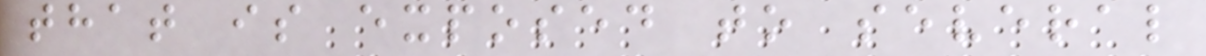that is exposed to several
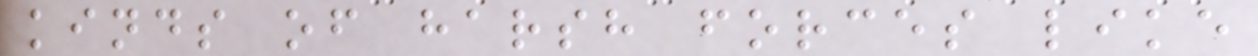kinds of harsh forces like
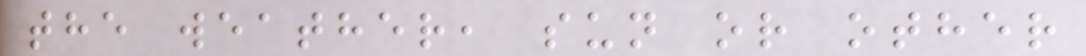the weather, sun or other
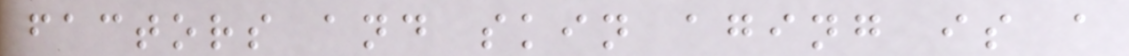factors and skin aging is a
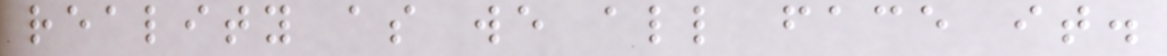reality as we all face it.
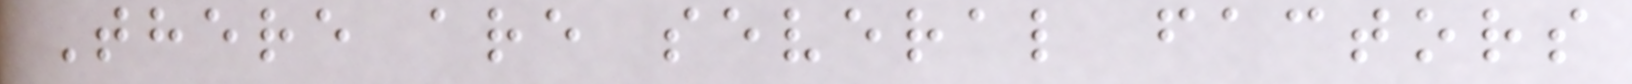There are several factors
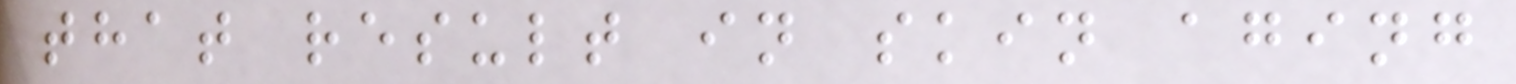that result in skin aging
